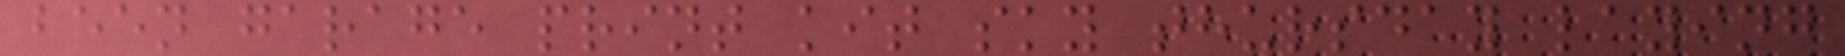been garage print kit sky thursday laying
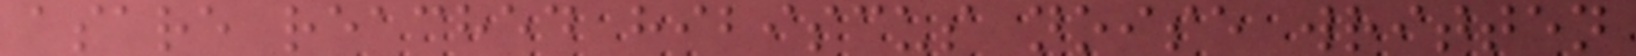asare reached hibiscus noise written
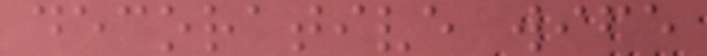decorative wife
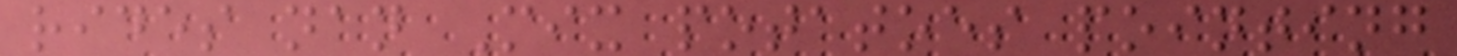rides nan Mix potatoes pointing
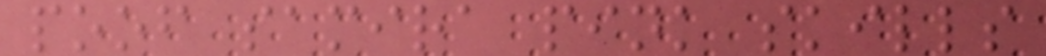poof samira pink skills
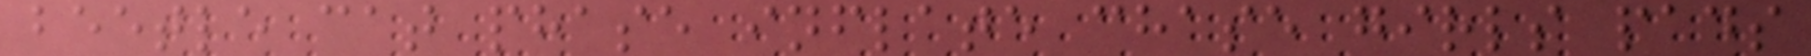beetle cat phase inflate chase girls pads
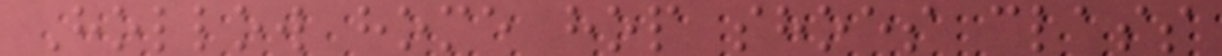Hollow home hop shoes class
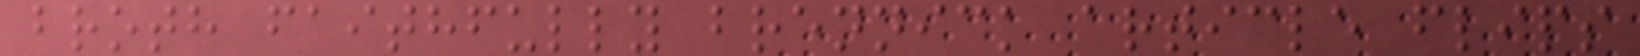broth faithfully brennick article flips
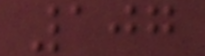107
